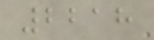2218
